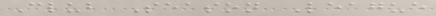Club Season League
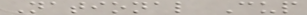National Cup
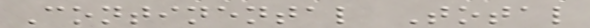Continental Total
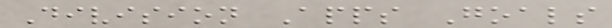Division Apps Goals
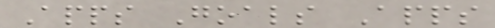Apps Goals Apps
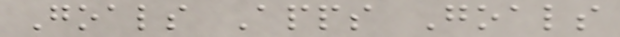Goals Apps Goals
